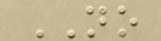NO
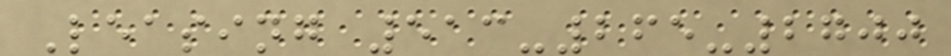Leasing 513-265-2700
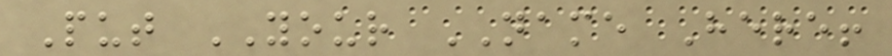Put YOUR NAME Here!
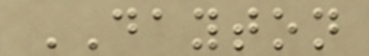DAYTON
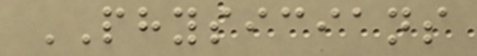PHYSICIANS
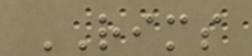RIMS
